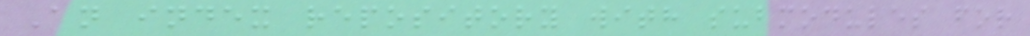An index repository with submodules for
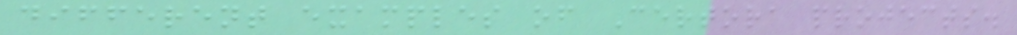different examples of Certora projects.
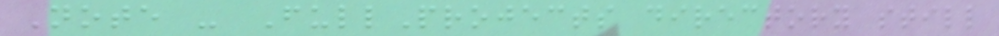Note - FullProjects directory still
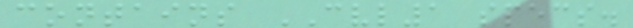contains CVL1 specs.
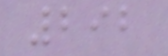292
